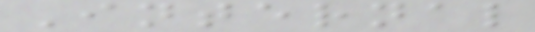Internal
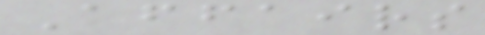Affairs
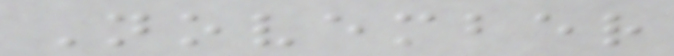November
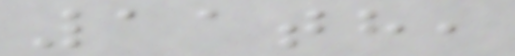11th,
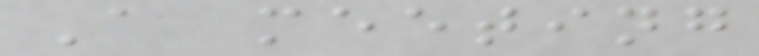A meeting
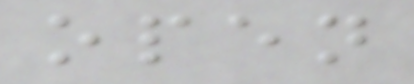open
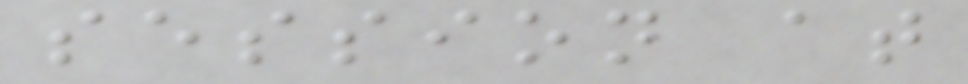session at
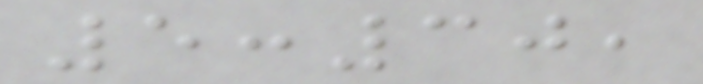5:30,
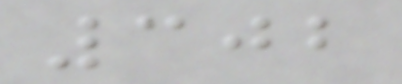302
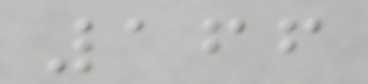166
